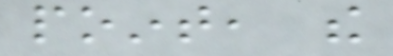point, the
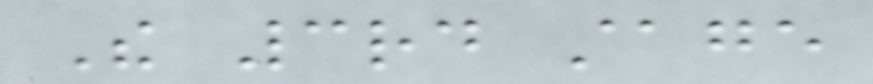The 3rd stage
